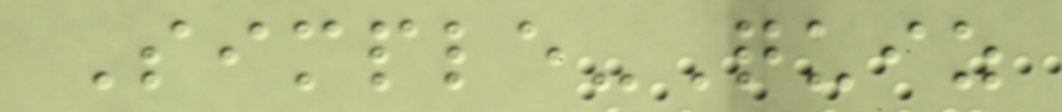Simple-Quiz
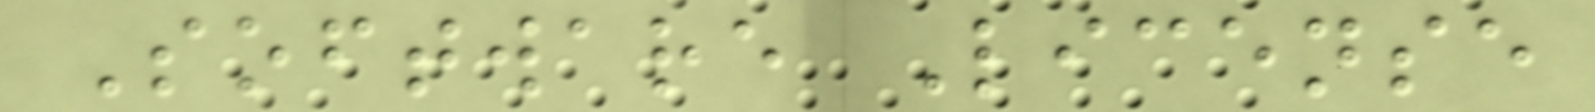Software License
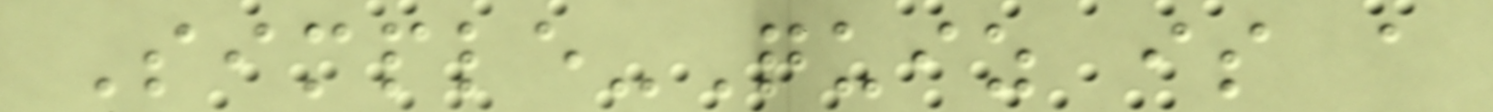Simple-Quiz is a
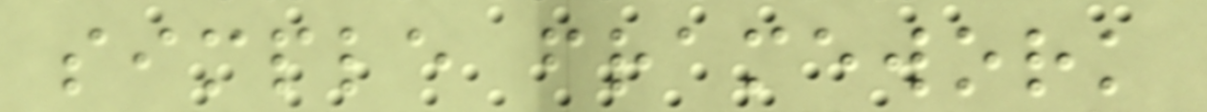simple framework
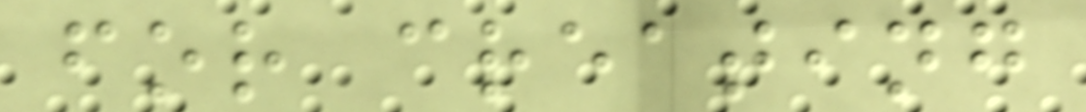for creating
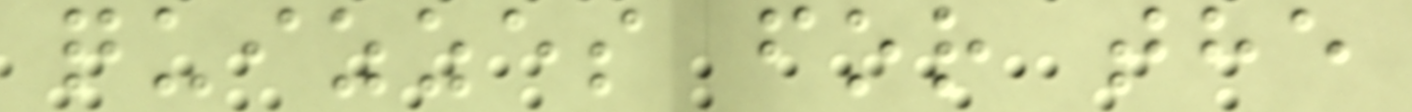quizzes for the
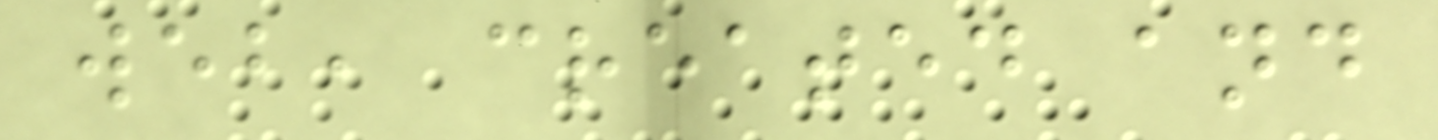web, created and
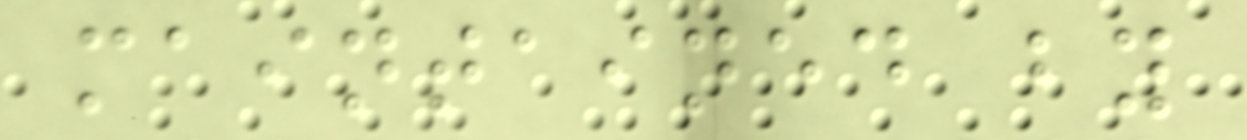maintained by
